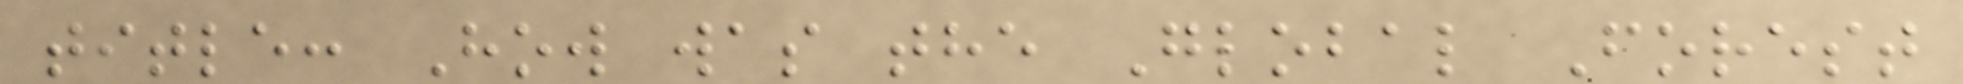title: How was the Global Forest
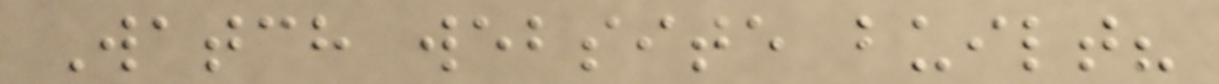Watch website built?
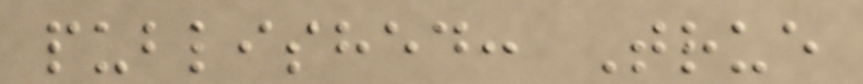published: True
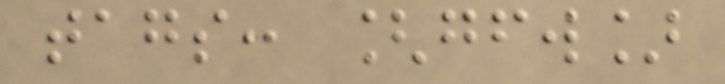tags: [gfw]
